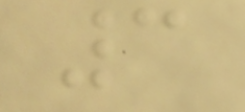3
